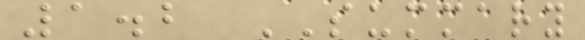1.2 SUMMARY
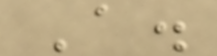A.
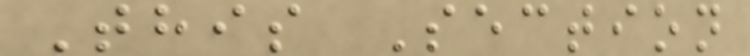This Section
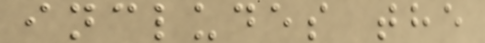includes the
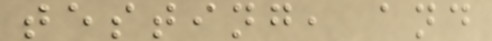testing, and
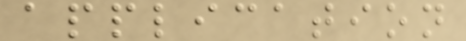application
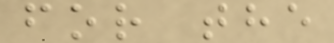for the
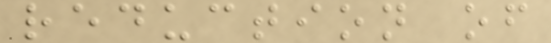reduction of
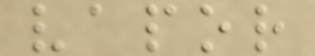vapor
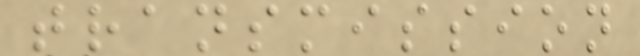transmission
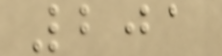201
